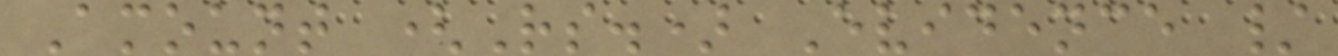Amount (Rs.) Evidence /
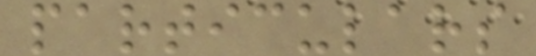particulars
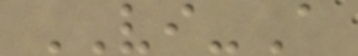VI-A
